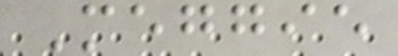Meggie
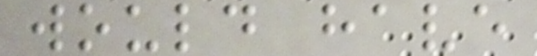would have
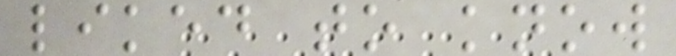liked to know
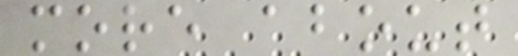more about
